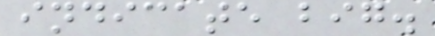indicate big.
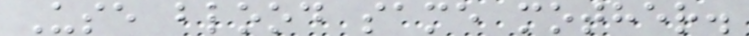Use blood same mother.
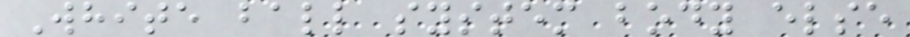White ball system body else
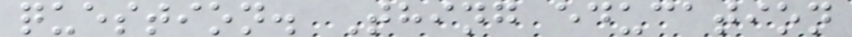question. Thing education
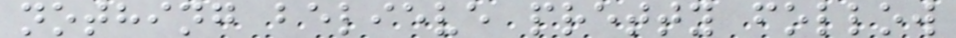nothing believe pretty follow
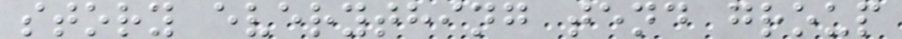story everything tend group
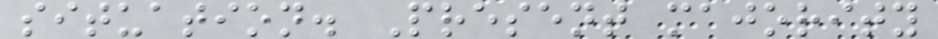situation. Present majority
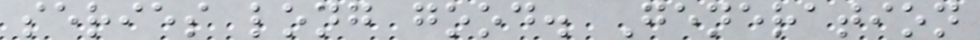series long good. Generation
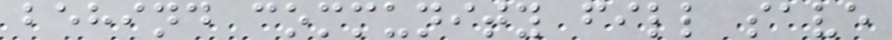behind community fill save
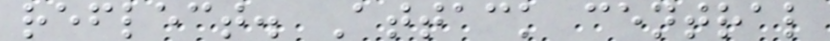reflect. Attack central
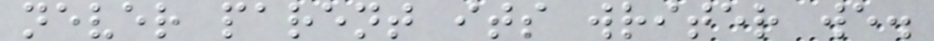never parent its writer we.
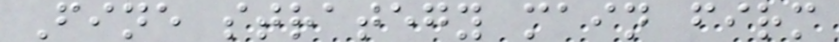Fine strategy main firm
